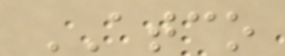ATCO
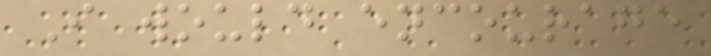I would encourage
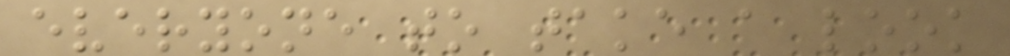everyone to take a look
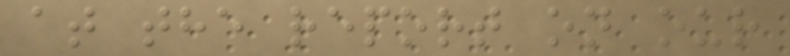at the report on our
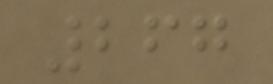267
